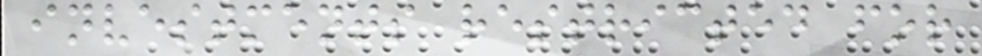investments restricted for
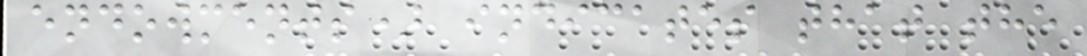endowments) indicates that the
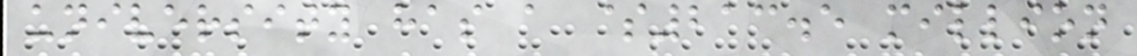university has a $213.5 million
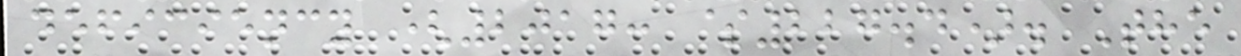deficiency (2017: $227.4). The
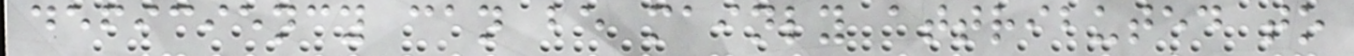deficiency can be mainly attributed to
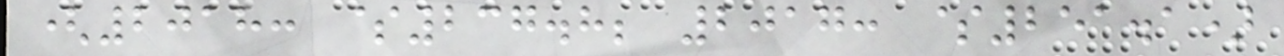(2018: $237.8; 2017: $251.1)
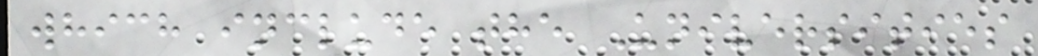which include the Universities
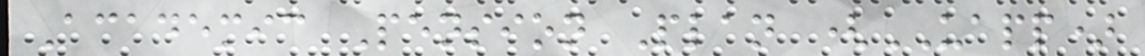Academic Pension Plan (UAPP)
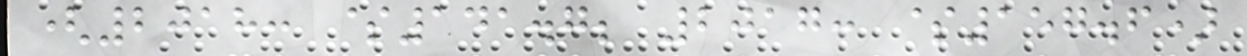(2018: $141.7; 2017: $157.6)
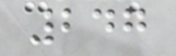247
